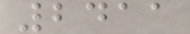2411
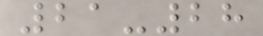21-28
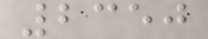2350
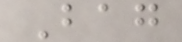Bag
